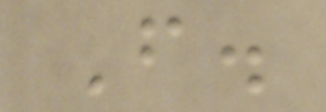F.
